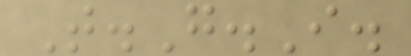T.G.I.
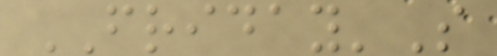FRIDAY'S
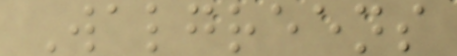Walgreens
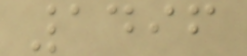1496
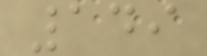149
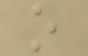o
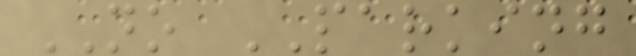NO PARKING
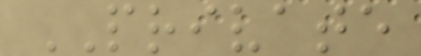PRIVATE
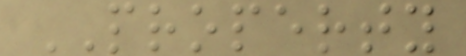PROPERTY
